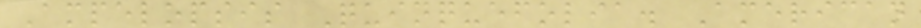Ampelopsis Quinquefolia. American
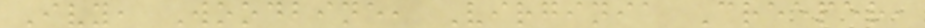Ivy, Woodbine, Virginia Creeper,
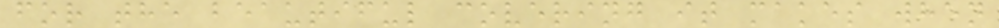for the beautiful covering it makes when
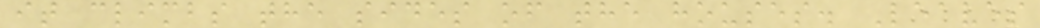it climbs the sides of the houses. Leaves
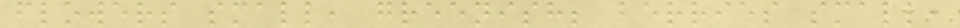flowers small, greenish; berries small,
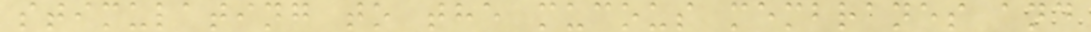stimulating to the mucous membranes and
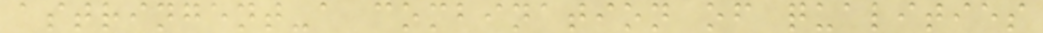astringent-a combination of qualities
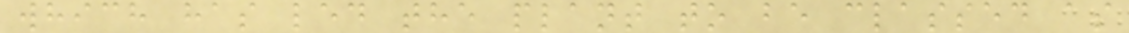which has led the plant to be classed as
